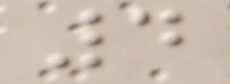4
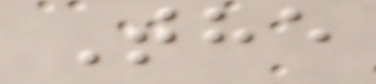The
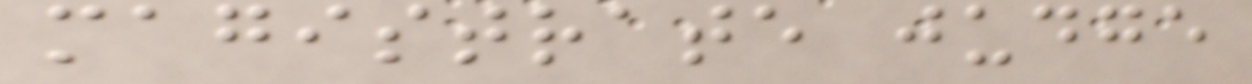magistrate judge
